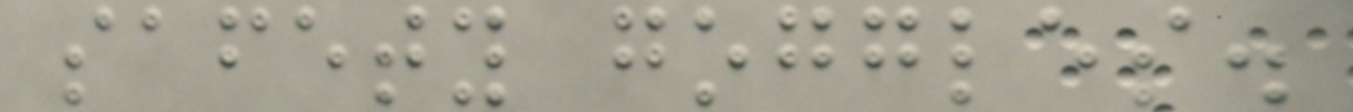safety goggles.
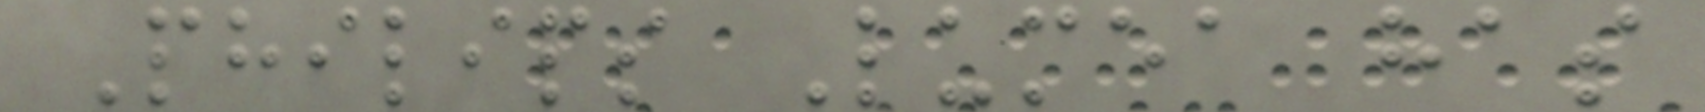Philips Lumea has
